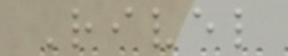Rivel
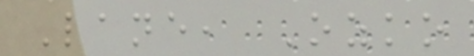Lane, Ozko
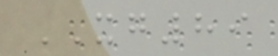XG89
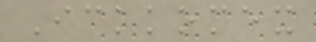Ickkomex
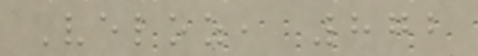Veloz, 872
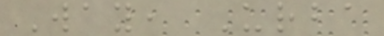Way, Urba
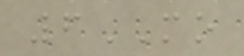6MO
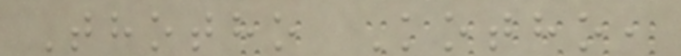Thotho Kotho,
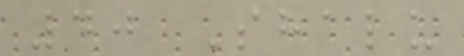40 Shalu
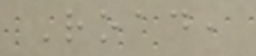Road,
